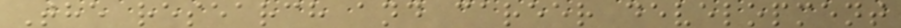The research and career development
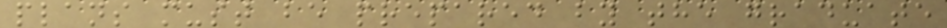plans must be prepared by the graduate
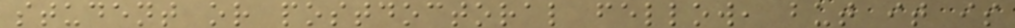student or postdoctoral fellow, but it is
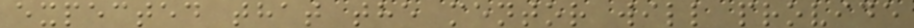expected that the mentor will provide
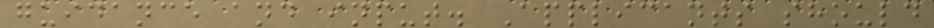guidance and input. Applicants should
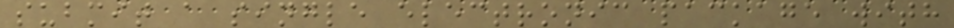submit a single electronic package with
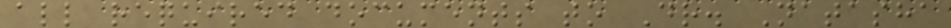all required documents to Dr. Natasha
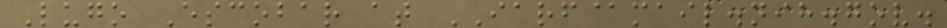Lugo Escobar at IARF@mail.nih.gov.
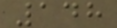148
